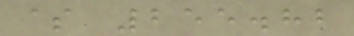$ 255.82
